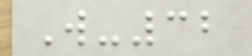W-32
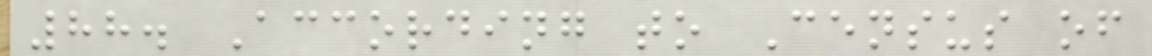88. According to Census of
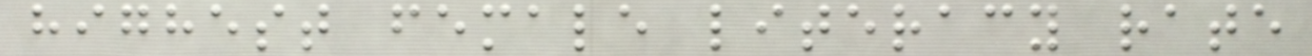highest female literacy rate
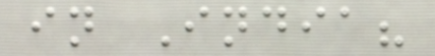in India?
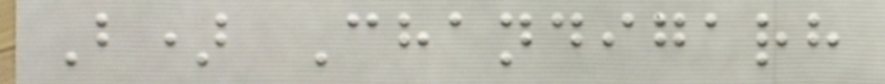B) Chandigarh
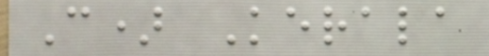C) Kerala
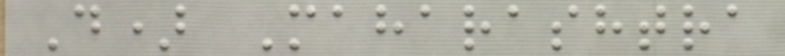D) Maharashtra
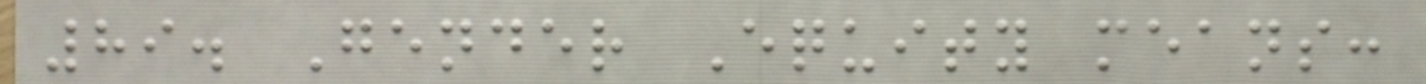89. Gender Equity means:
